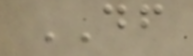DF
